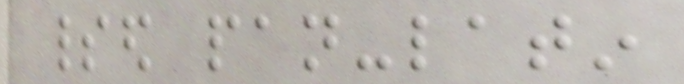spirited pan-latin
